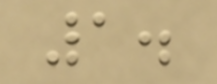1.
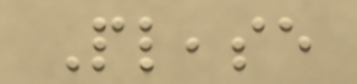Please
